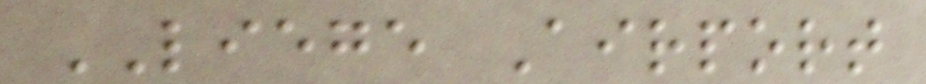LIEGE Airport
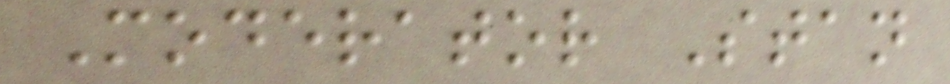Moderator Stan
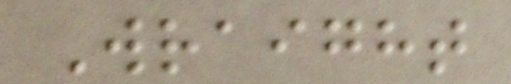Wraight
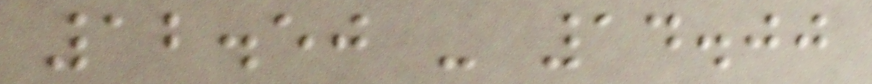12.50 - 14.00
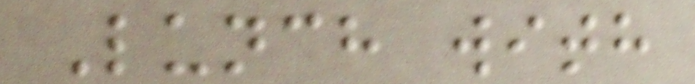Lunch with
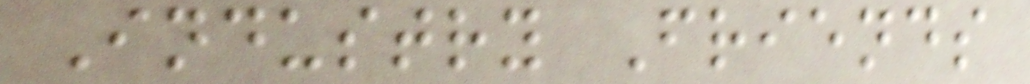Industry Friends
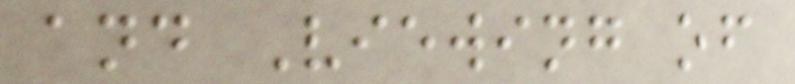and Viewing of
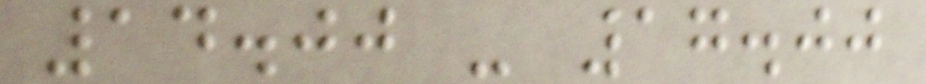14.00 - 17.00
